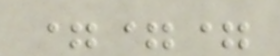===
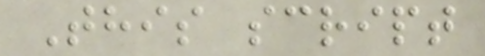This script
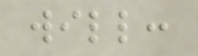will:
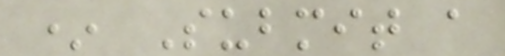* Submit a
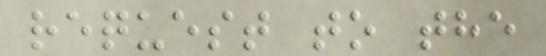request to the
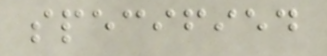specified
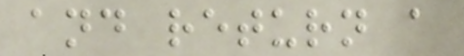and return a
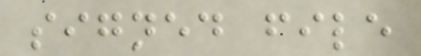signed file
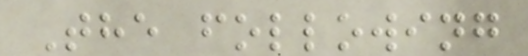The following
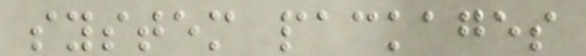system packages
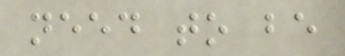need to be
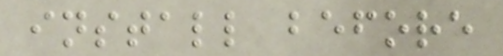install before
